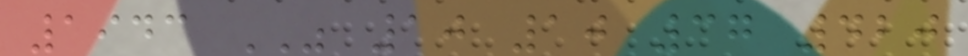1943 WAS 10 10 37 420
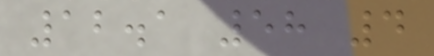12.1 58 4
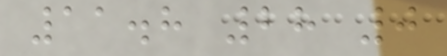11.8 28 0
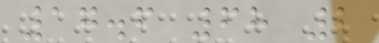17.6 68 2
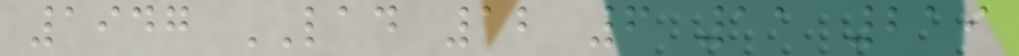1947 LAD 12 6 11 219
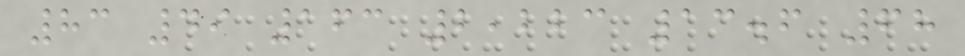83 49 163 2,223 13.6 68
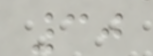30
